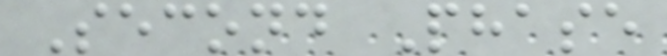Second Phase
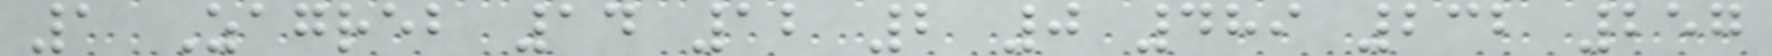1 Zagreb 14 12 2 0 489 232 257
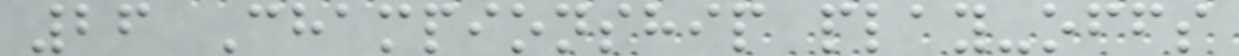26 Championship play-offs
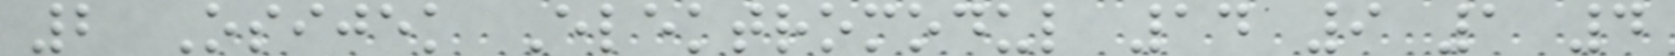2 Osijek Elektromodul 14 9 1 4
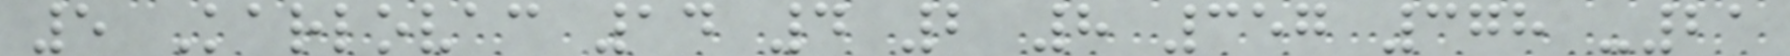5 Karlovac 14 4 2 8 357 378 -21
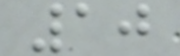10
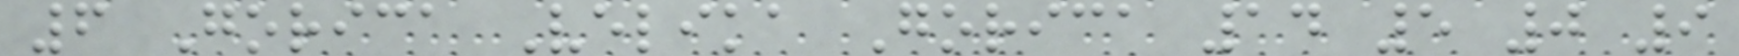6 Gorica Velika Gorica 14 5 0 9
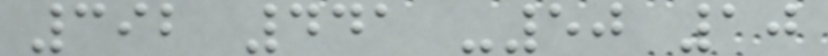392 441 -50 10
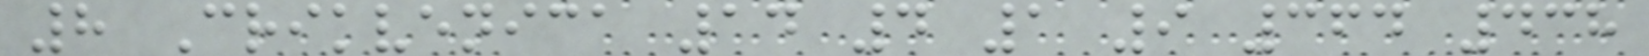8 Crikvenica 14 4 1 9 364 438
